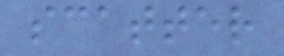scatter
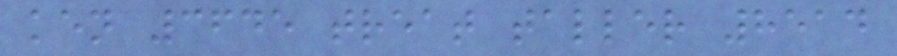ken 3645 treat taller 8514
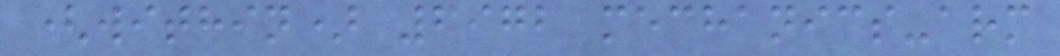(within) 6972 mechanics-arm
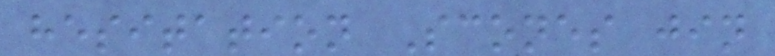hesitation Scones jin
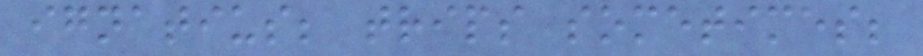ignatius; trips sometimes;
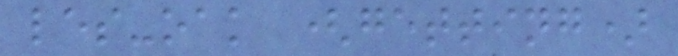les-oak (getting)
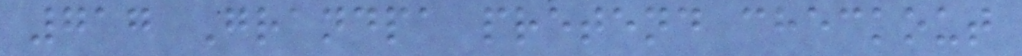717 Grandpa pretend checkout
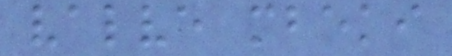valve mbeki
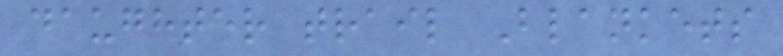daughter trail Blankets
